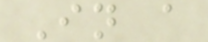In a
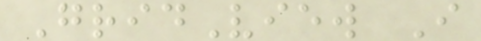GridView I
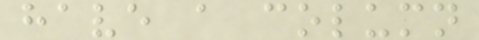have a column
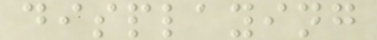displaying
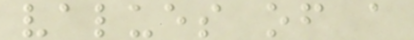values of a
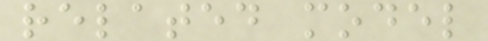related model
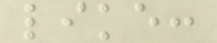like:
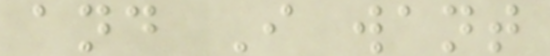and I want
